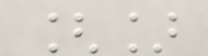[]
